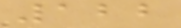122
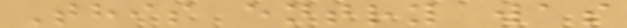This entry was
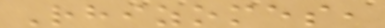Rhizomes,
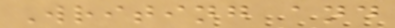Writing and
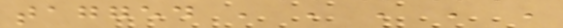tagged , , , , ,
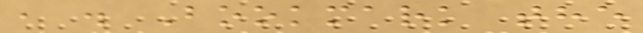, . Bookmark the
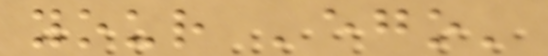your 'ego'
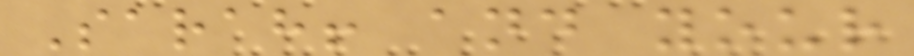Sarah! and your
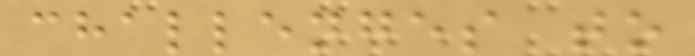challenges to
